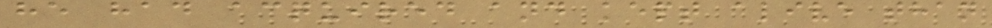he had acquired and kept alive than
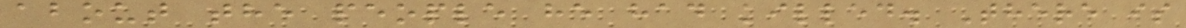about the people he had killed. There is
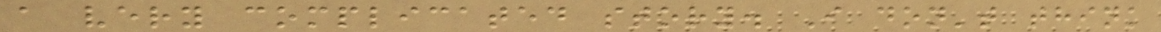a very complicated story. I don't think
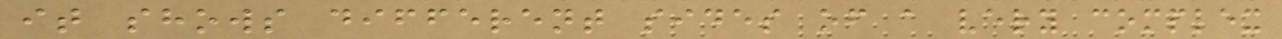it shows different sides of a very complex
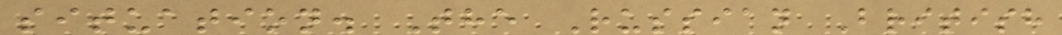situation. The Russian British
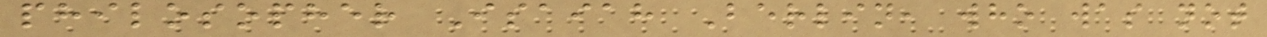philosopher Isaiah Berlin, who was not
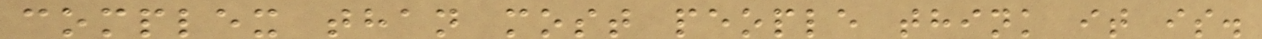complex than most people think it is.
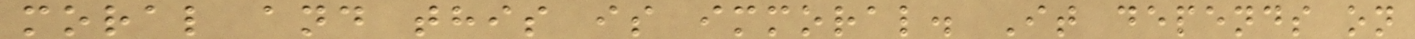moral and this is immoral. It depends on
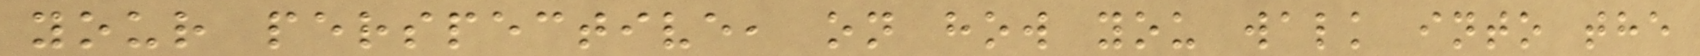your perspective, on how you walk into the
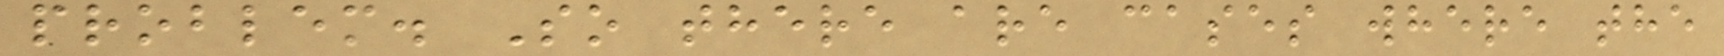problem. So there are cases where the
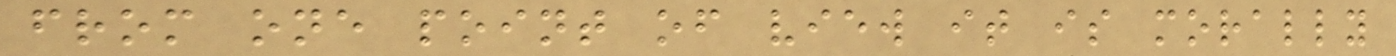from one point of view it is morally
